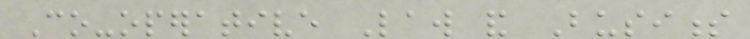Co-operative Law and Business
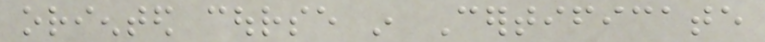oriented course in Certificate
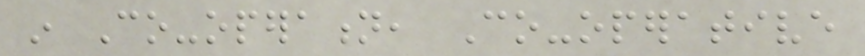in Co-operation, Co-operative
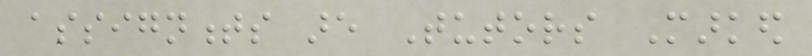assignments are Tutors Marked
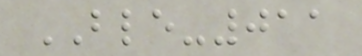BLE-011
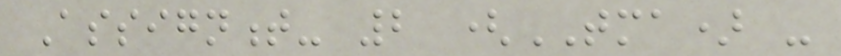Assignment- 2 (TMA) -
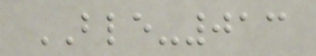BLE-013
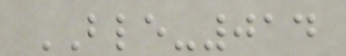BLE-014
